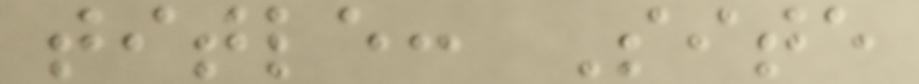title: Site
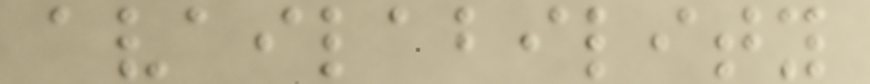availability
